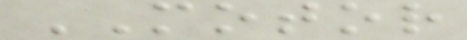MOTOR
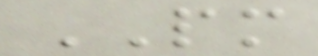PM
